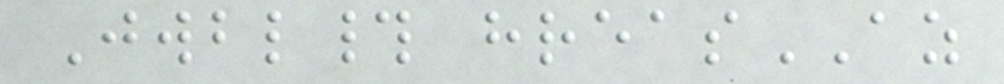Jwbl# hreasAZ
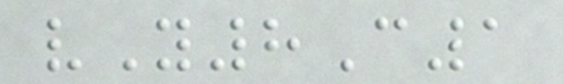vY8C1
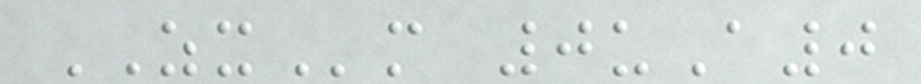ZXm 0uA0
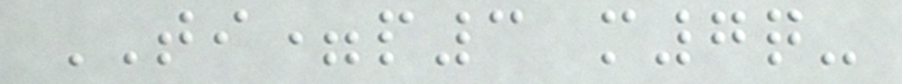TI=p3 m7q-
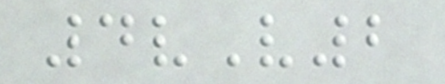4vV2
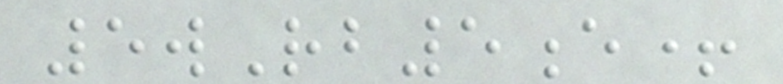5wRb5e+
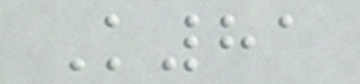K81
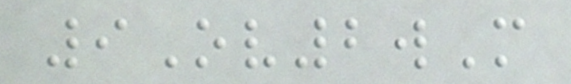9Ov2wM
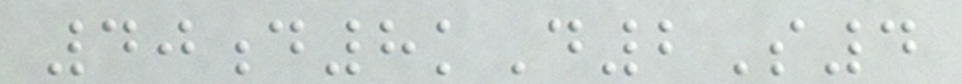40d8kD2S4
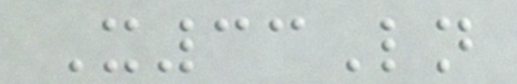X33Ln
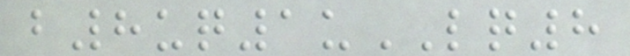b8uq1uLQ8
